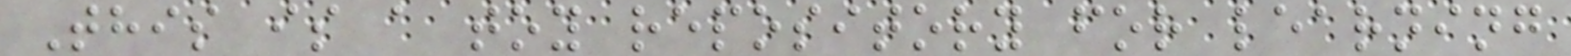This is a toy repository for learning
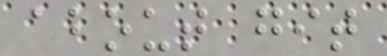about git
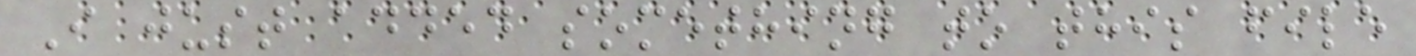I just added something to this file
